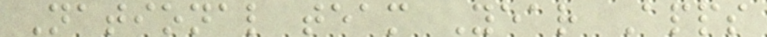National team Year Apps
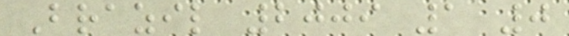Brazil 2009 1 0
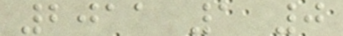2011 1 0
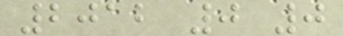2012 0 0
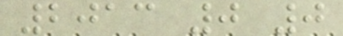2013 0 0
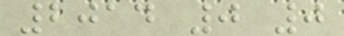2014 0 0
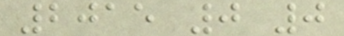2015 0 0
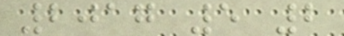2017 5 2
